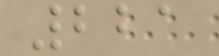221
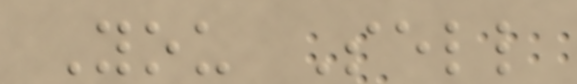You Sell
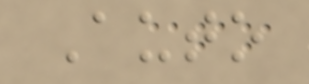Auto
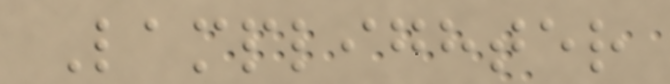Lamplighter
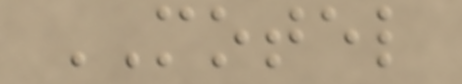MOTEL
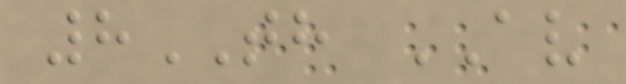8TH AV
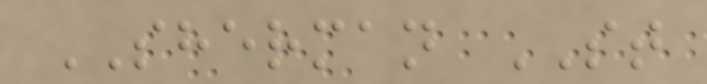SHERMAN ST
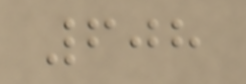608
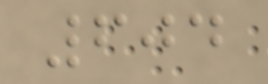604
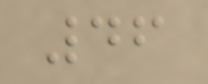46
